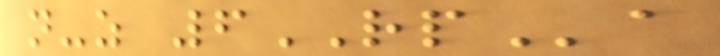n-z 6RPa
